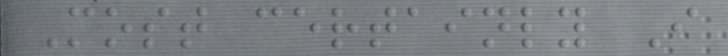Most certainly I
